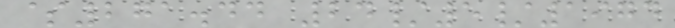$271.44 24/5/1974
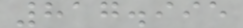817.995
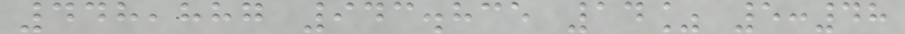448,887 943.835 14% 5:48
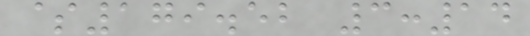$179.52 3:14
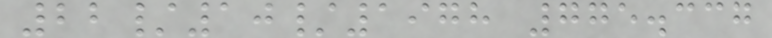22/10/1978 775.337
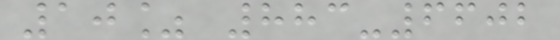10% 883-6602
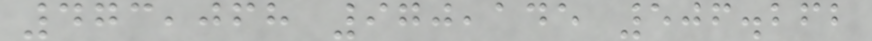473,068 970,145 506.262
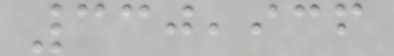330,936
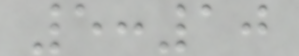5:10
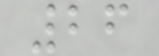26
